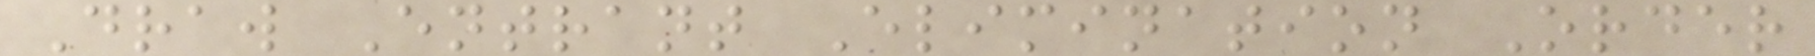Draw Entrant Elimination Order
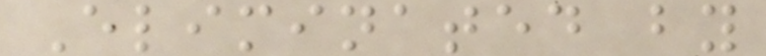Eliminated by
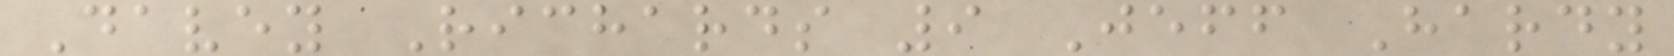Davey Richards 9 Jeff Hardy
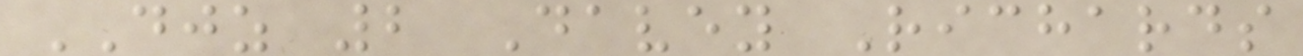DJZ 2 Davey Richards
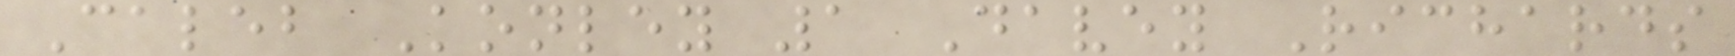Caleb Konley 1 Davey Richards
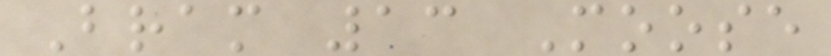Bram 13 Moose
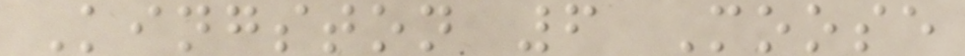Kingston 6 Moose
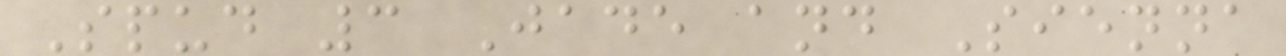Spud 3 Jade and Sienna
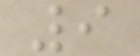9
